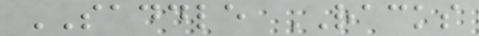SADDLE RACKS
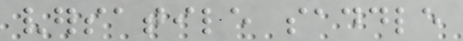versatile saddle
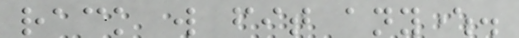rack will fit anywhere.
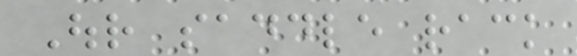Our saddle rack
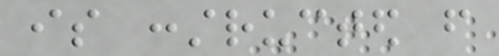is constructed from
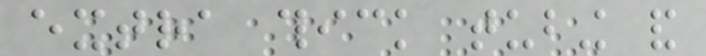extra thick tubing and
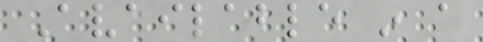Available in a
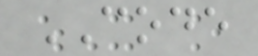CODE
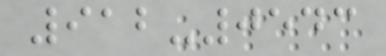912-0543
